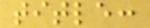title:
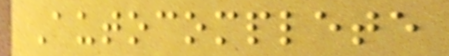Autocomplete
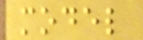model
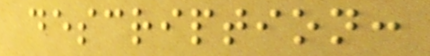description:
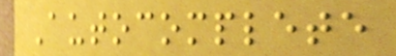Autocomplete
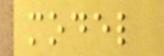model
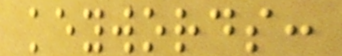keywords:
